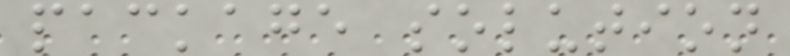package solution
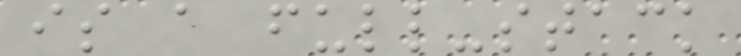is a full-stack
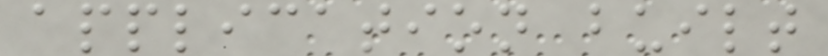application built
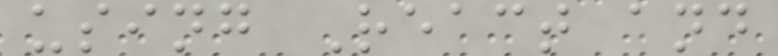using React and
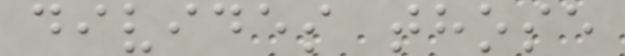divides those
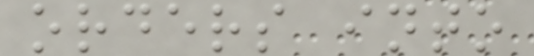orders into
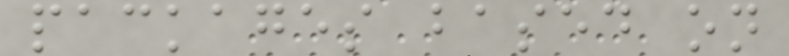packages based on
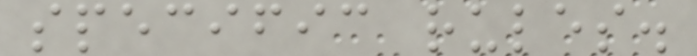specific rules.
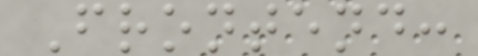Frontend:
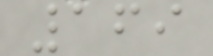169
